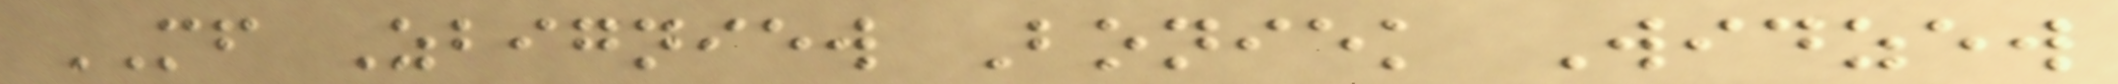MF Zbigniew Boniek Widzew
